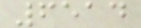6514
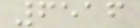6516
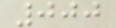000
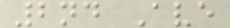2nd Ave
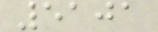5101
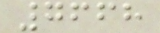7668
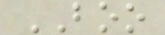BOO
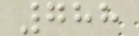788
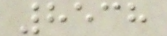8538
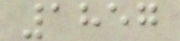1857
